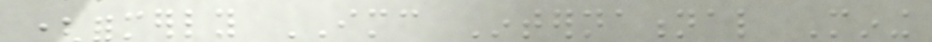(formerly IMC International Mining
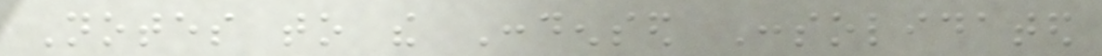Notes to the Condensed Consolidated
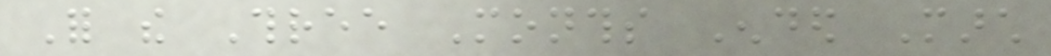For the Three Months Ended March
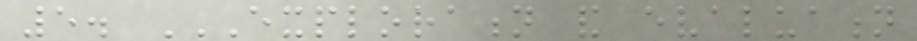5. EXPLORATION AND EVALUATION
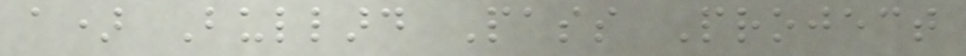a) Bullard Pass Project
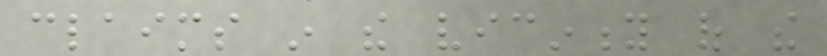claims in the vicinity of the
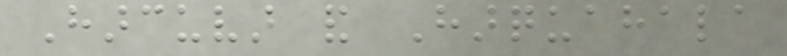Harcuvar and Harquahala
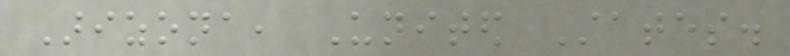Arizona, United States.
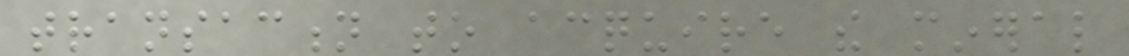transaction to acquire the mineral
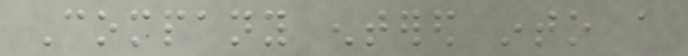Company entered into a
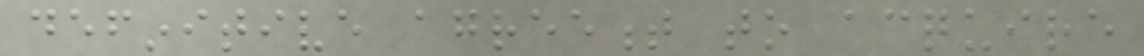definitive agreement to acquire
